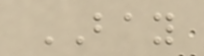BAY
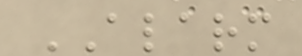ALARM
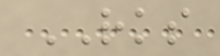RKS
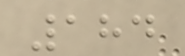184
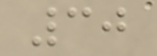30
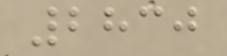2830
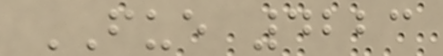FUE 4223
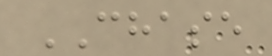CHASE
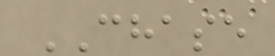CHASE
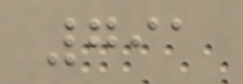791
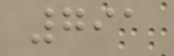791
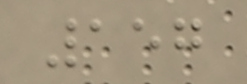157
